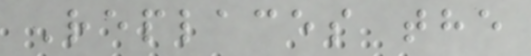Replaces the
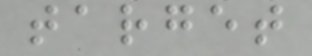target
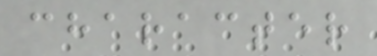character
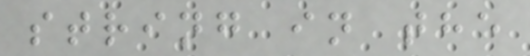string in the
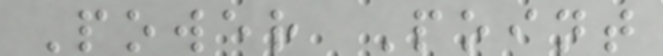Power Point
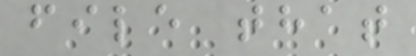file that
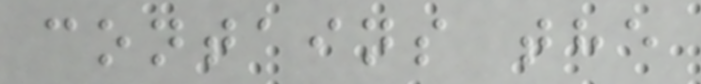contains the
